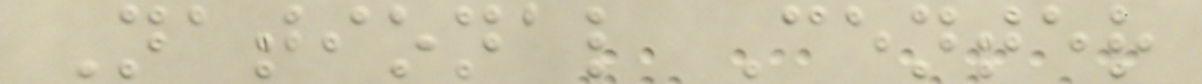National Center
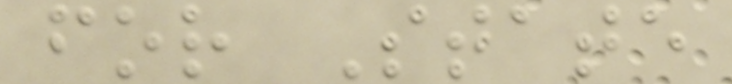for State
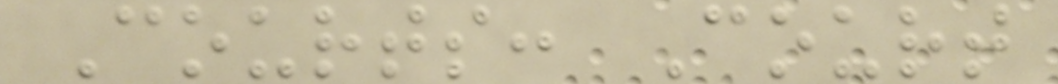Courts: Court
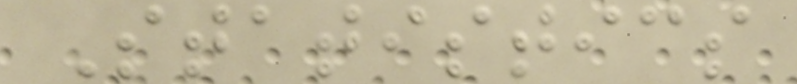Statistics
